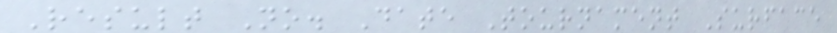Result No. Date Tournament Surface
